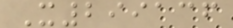X299136
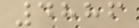4886
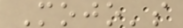Mojo's
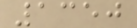1350
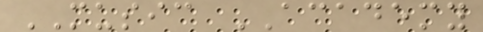MUSIC ACADEMY
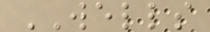WELLS
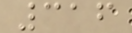316
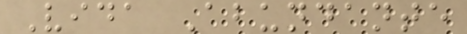Vida Abundante
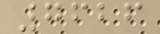7626
